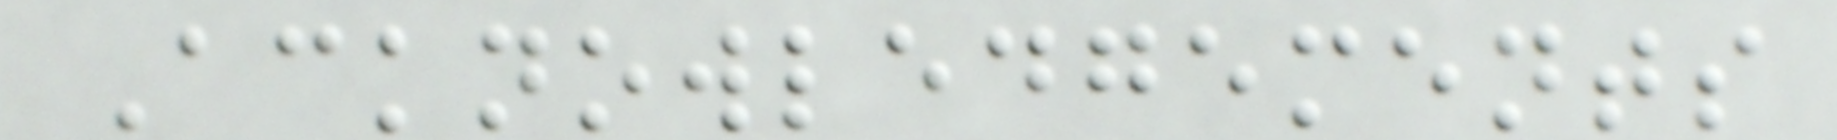Acknowledgements
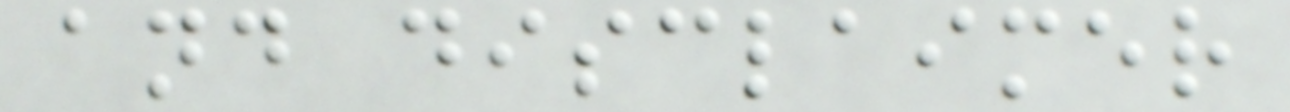and disclaimer
